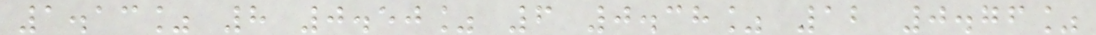1.13% 8 0.50% 6 0.38% 12 0.76%
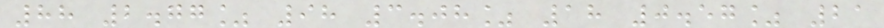88 2.77% 98 3.08% 18 0.57% 21
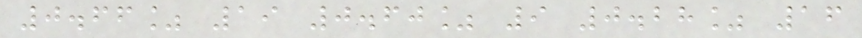0.66% 19 0.60% 9 0.28% 16
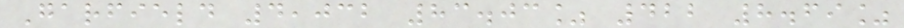Garfield 4,032 83.03% 422 8.69%
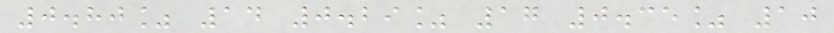0.80% 14 0.29% 17 0.35% 10
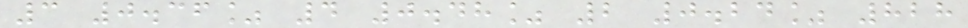3 0.36% 4 0.48% 2 0.24% 828
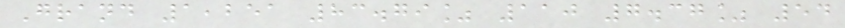Grand 1,251 83.79% 110 7.37% 54
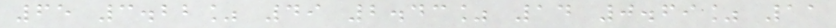65 3.22% 49 2.43% 14 0.69% 11
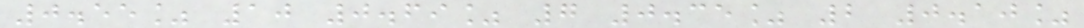0.55% 10 0.69% 7 0.35% 2 0.10%
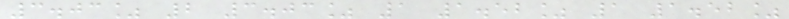3.03% 2 3.03% 1 1.52% 1 1.52%
